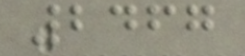2467
